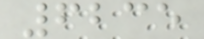6235
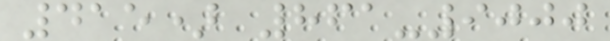415) 861-9000
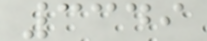3349
